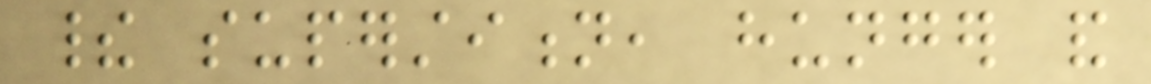their superstition, hunger and
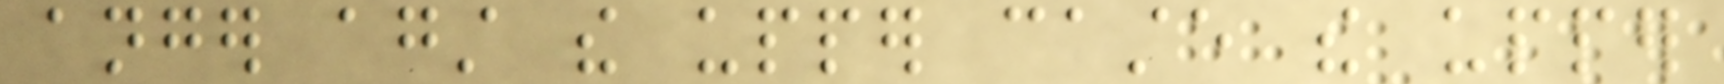anger against the upper caste the upper
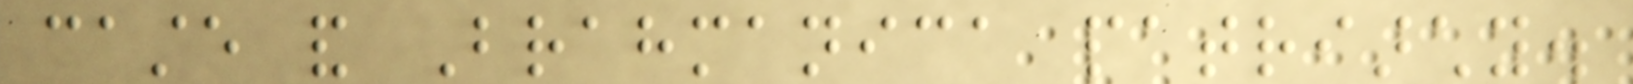caste and Brahmanica patriarchy.
